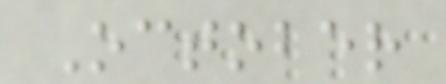October
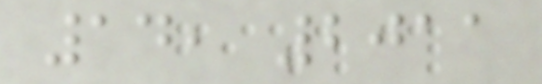14, 2011
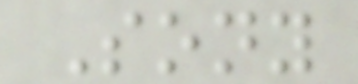Sony
